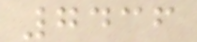7436
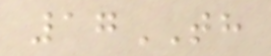17TH
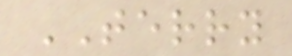TERRY
